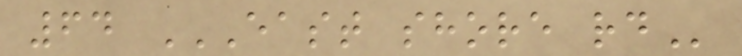64 EAST SHORE RD
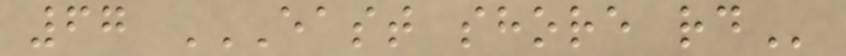67 EAST SHORE RD
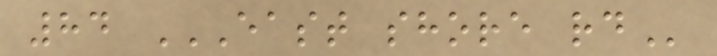84 EAST SHORE RD
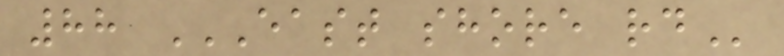88 EAST SHORE RD
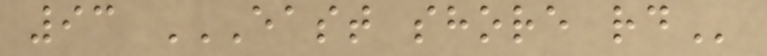93 EAST SHORE RD
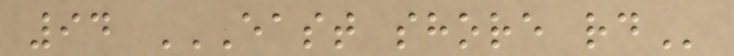94 EAST SHORE RD
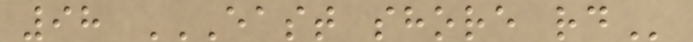98 EAST SHORE RD
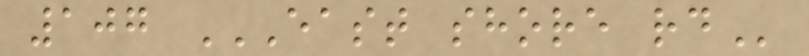107 EAST SHORE RD
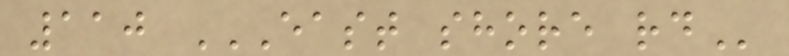110 EAST SHORE RD
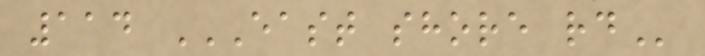114 EAST SHORE RD
